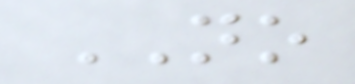NO
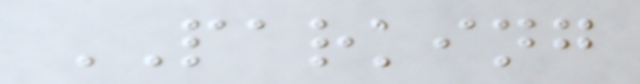PARKING
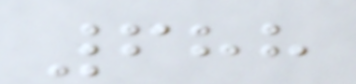688
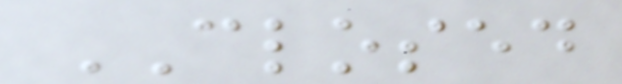CLOSED
